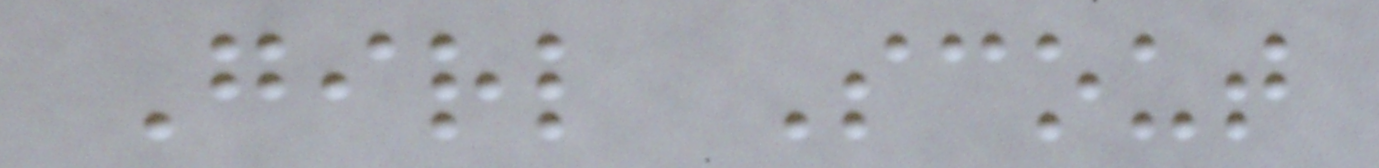Girl Scout
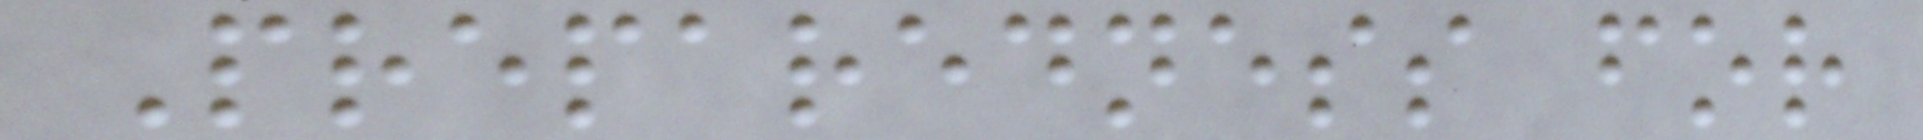Preparedness for
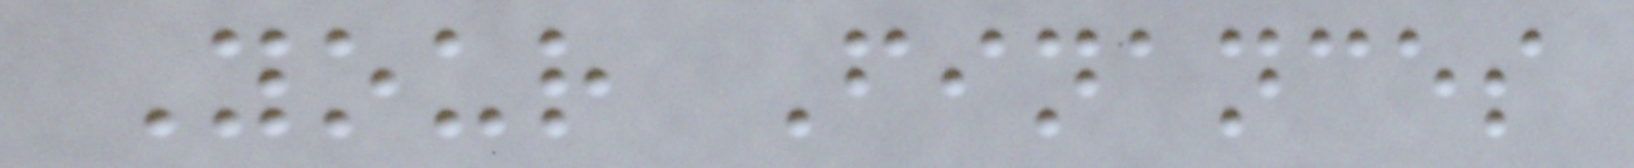Your Finances
